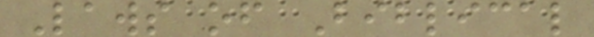Laws of Biblical
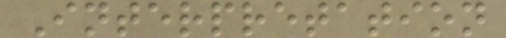Interpretation
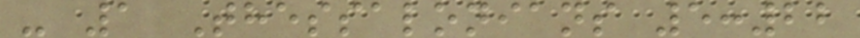- 1 Thessalonians 5:22
